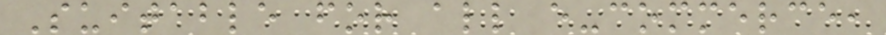Suitable for all e-commerce,
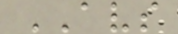AVS
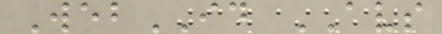WebID AVS
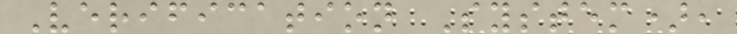Verification System),
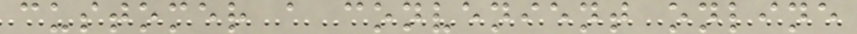customer a convenient online
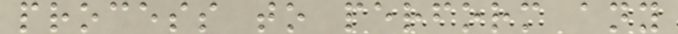process to perform any
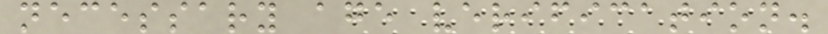necessary age verification.
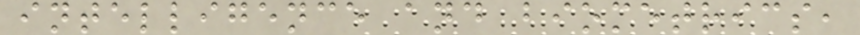intelligence and biometrics,
